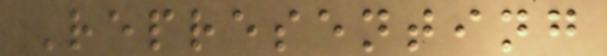Representing
